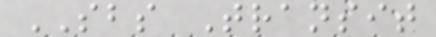SBS Transit
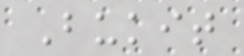Bukit
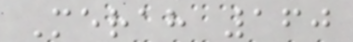Merah 160
